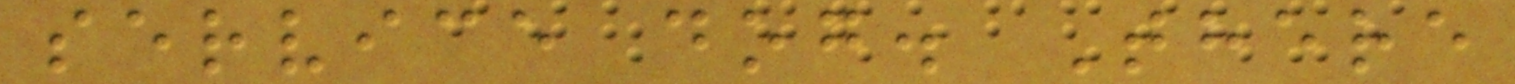service dog. There
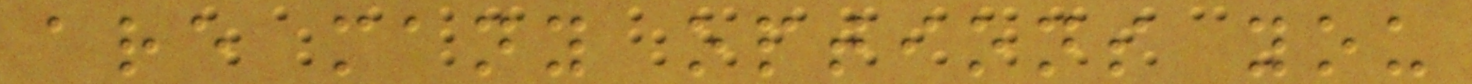are many options you
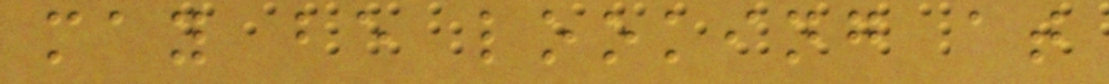may be looking at
